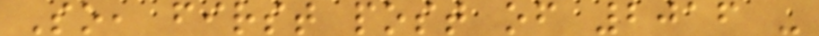So, first post of 2016 -
